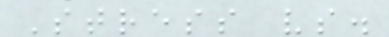Stress vs.
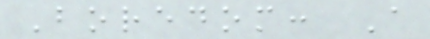Boredom: A
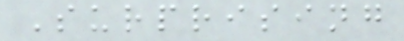Surprising
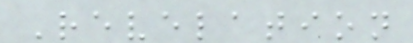Revelation
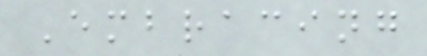Embracing
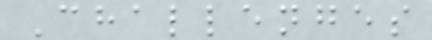Challenges
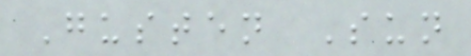Gusten Sun
